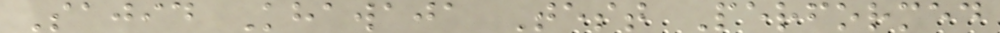Sajid Khawaja Test Performed
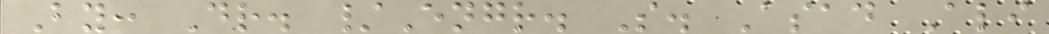By: Dr. /Engr. S. Asad Ali
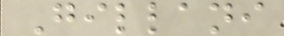Gillani
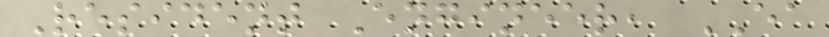Resident Engineer, EA
